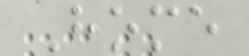Home
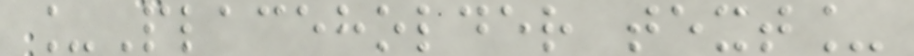_Placeholder text_
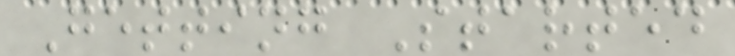Getting Started
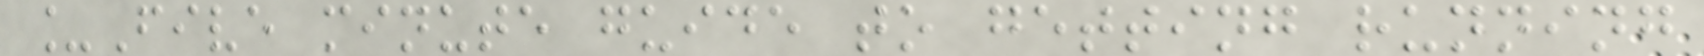_Five minute guide to getting running
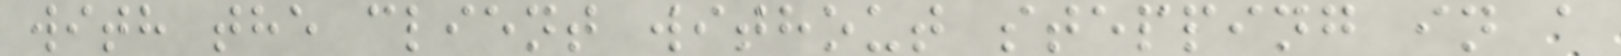with the client without stepping in a
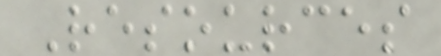Resources
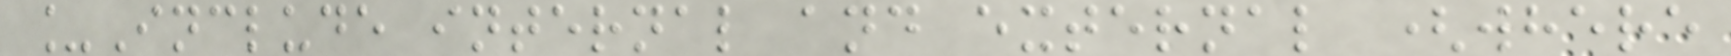_Include internal and external (where
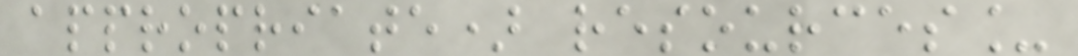appropriate) resources_
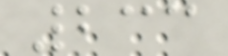233
